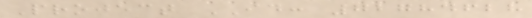Project ID: 72784628
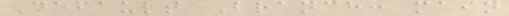Default Branch: main
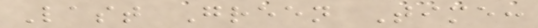Last Green Time:
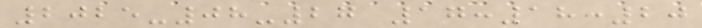2025-08-27 17:18:20
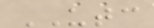UTC
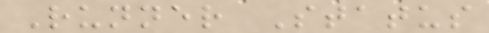Runner Status
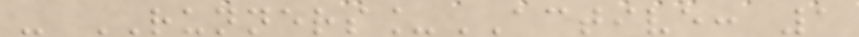- RUNNERS_ACTIVE: 1
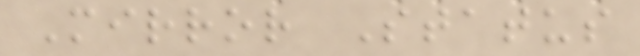Mirror Status
